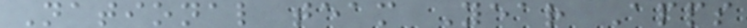National team Year Apps
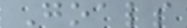Goals
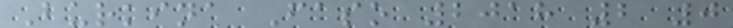Burkina Faso 2018 2 0
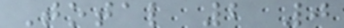Total 2 0
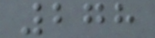278
